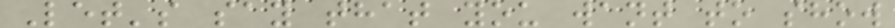Let's say that you want to show
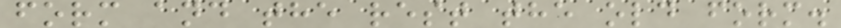form and the rest the old form.
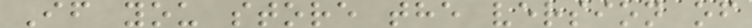If you store the version of
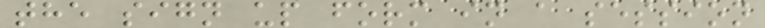the sign up form in a session
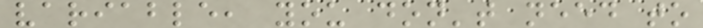variable, you don't need to
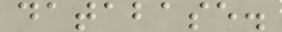database.
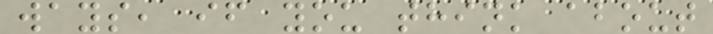ways, if you think about
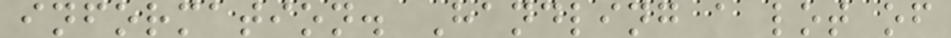information. Handling a lot of
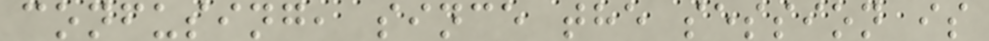confusing, since the session is
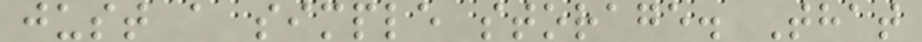just a simple storage. That
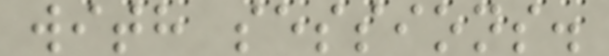with sessions.
